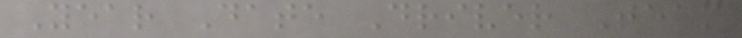Year Date Driver Team
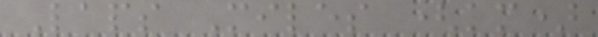Laps Miles (km)
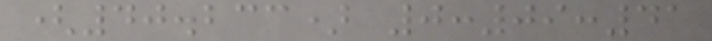(40.233) 0:09:41
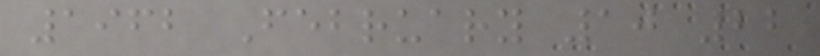1962 February 10 22
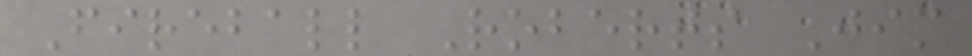Fireball Roberts Jim
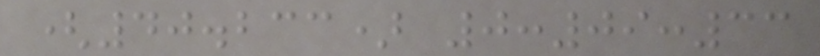(40.233) 0:09:33
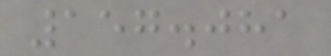157.081
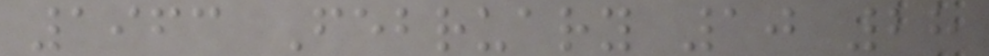1963 February 10 28
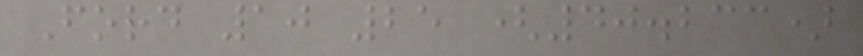Ford 10 25 (40.233)
